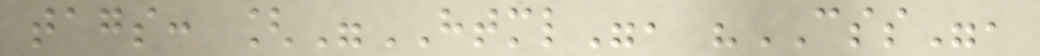tags: ["HTML", "CSS",
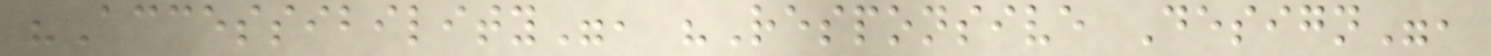"Accessibility", "Responsive Design",
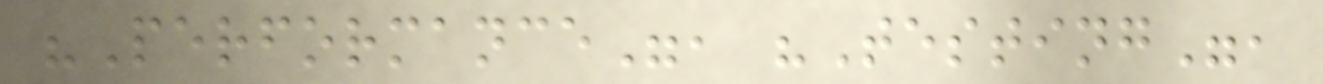"Performance", "Testing",
